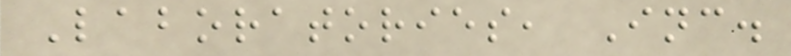Laboratories, Inc.
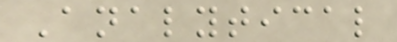Analytical
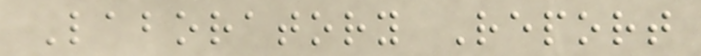Laboratory Report
